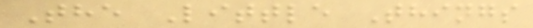The Little Things
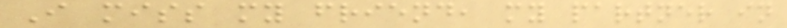I miss my friend, my partner in
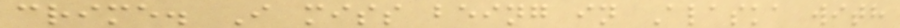crime. I miss being in Alaska with
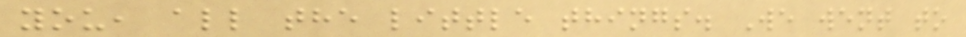you, all the little things. We went to
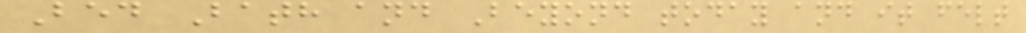Bed Bath and Beyond today and it felt
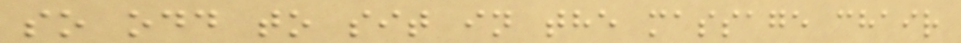so odd to sit in the massage chair
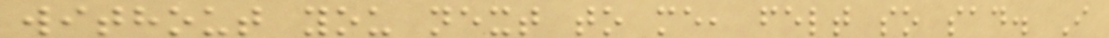without you next to me, felt so sad. I
